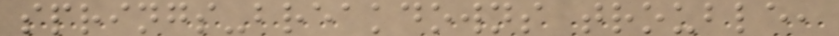springs-breakdowns trouble,
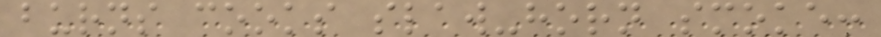burns cooks slaw-horn smoke:
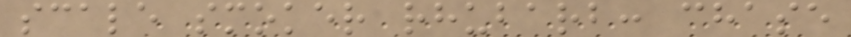scale smoker rhubarb: chase
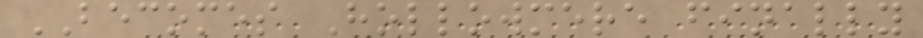BECOMES Hollowmere finally
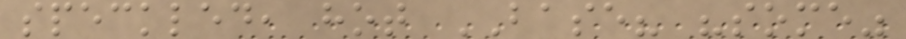speckled, hot BASE? "some"
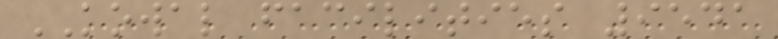KOWAL facilities 9541
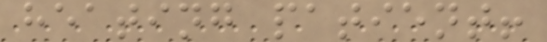heating patient!
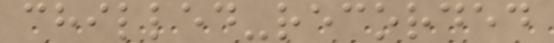chilled-recorded
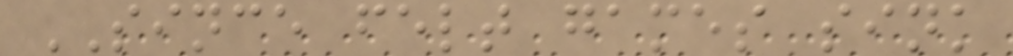SINCE felt games sink
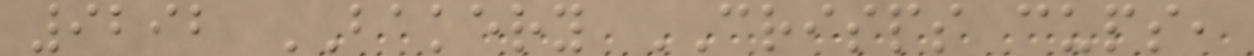9292 BAKERY CRISPS cups,
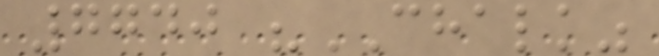7740 "CHALK"
